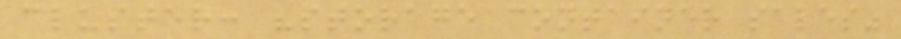cluster: "storage container sales"
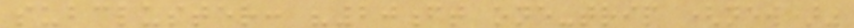subcluster: "20ft one-trip (new)"
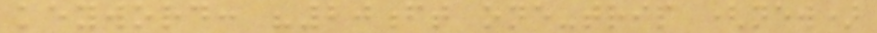keyword: "20ft one-trip (new)
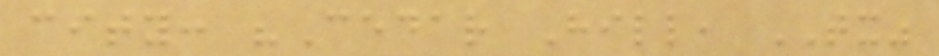city: "Cedar Hill, TX"
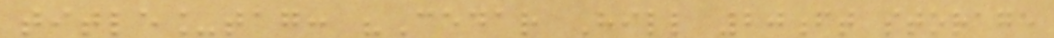title_tag: "Cedar Hill 20ft storage
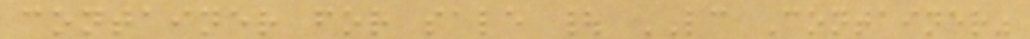container for sale | LC Container"
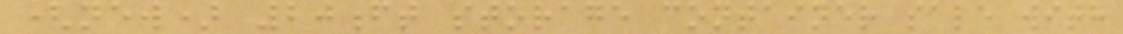(new) 20ft storage container sale with
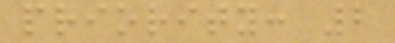priority: 2
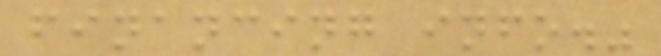financing info."
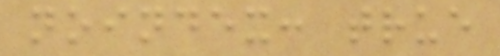noindex: true
